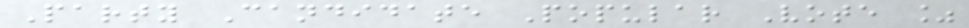Party Candidate Popular Vote %
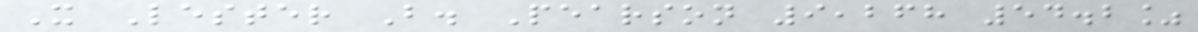X Lester B. Pearson 9,268 54.2%
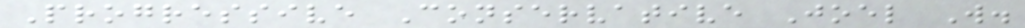Progressive Conservative Joel W.
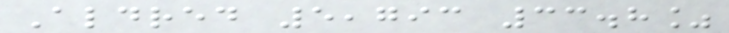Aldred 5,793 33.8%
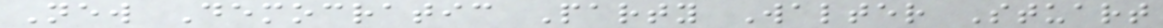New Democratic Party Walter Stuart
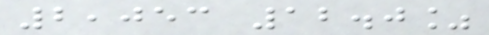2,053 12.0%
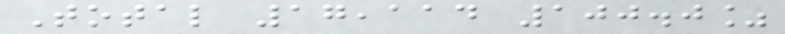Total 17,114 100.0%
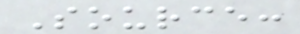Source:
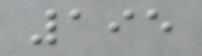195
